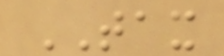TAX
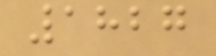1827
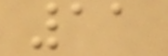11
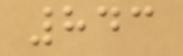843
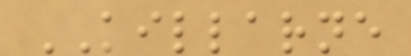KILLARNE
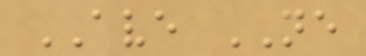AVE NE
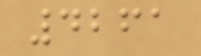4261
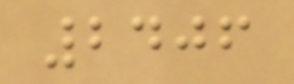2406
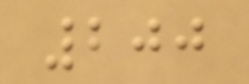200
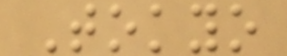Tokyo
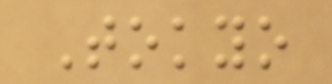Tokyo
